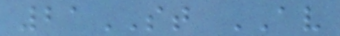21ST AV
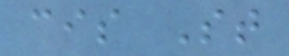cis St
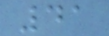41
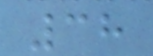38
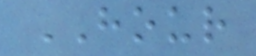HOUR
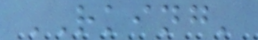RKING'
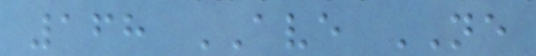168 AVE NE
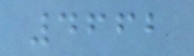4662
